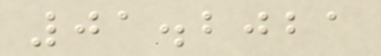01.2021
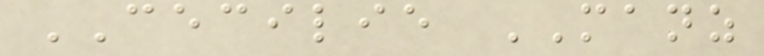CECILIE MANZ
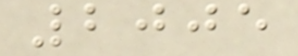2005
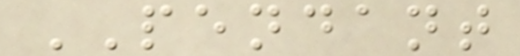PENDANT
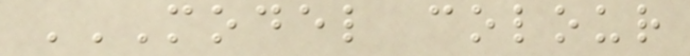MODEL COLOUR
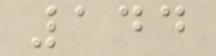144
